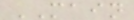MAIN
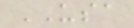USA
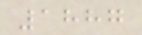1887
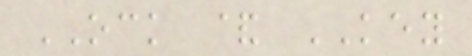OCK & KEY
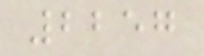2257
